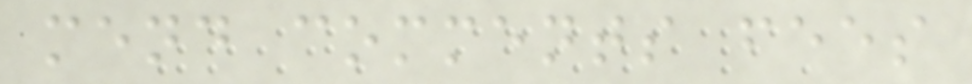mend comments fees
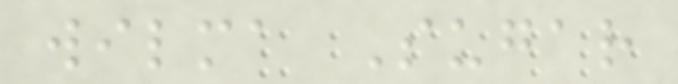wilma Sugar
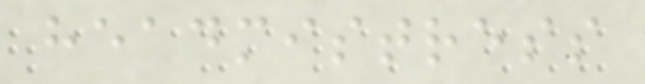headmistress
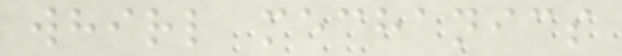whirl mechanics
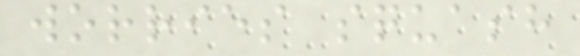worries squash
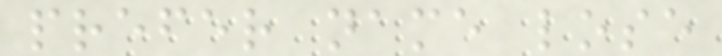prefer name lose
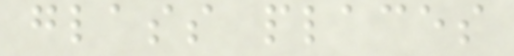glass places
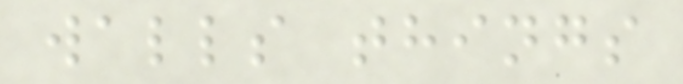walls things
